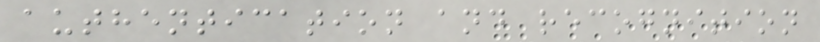authentication and recognition
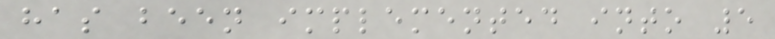has been implemented into 5
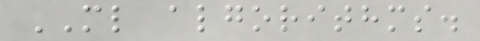ML algorithms.
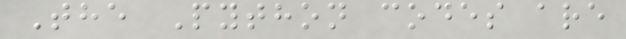The Python codes are
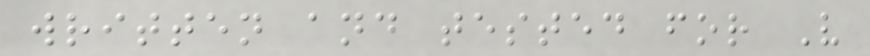written and tested for V
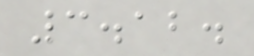3.12.
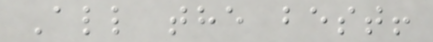All the best!
